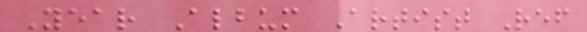Year Album Artist Ref
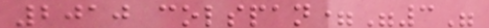2010 colspan="3"
